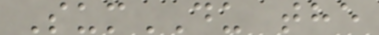SumDU the
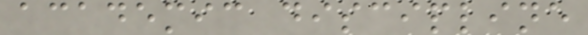academic discipline
